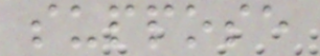suppose
